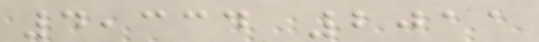4,334 2011
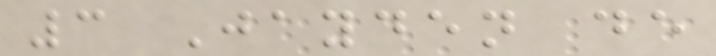3 Jayden de
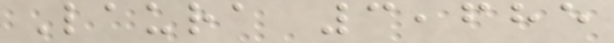Laura 3,685
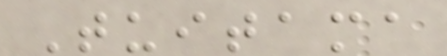Tuitama
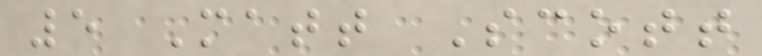5 Matt Scott
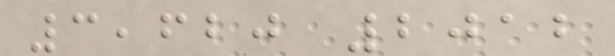3,620 2012
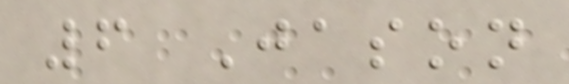6 Jason
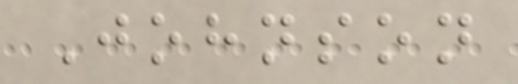Johnson
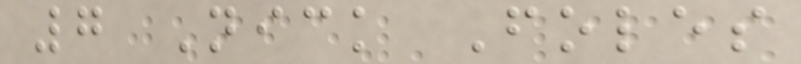7 Nick Foles
